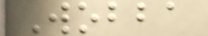Wobba
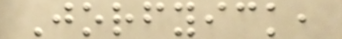Jorfyick,
